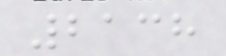2138
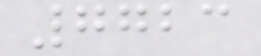7723
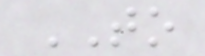TO
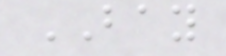BAY
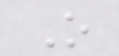O
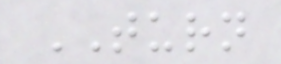TURN
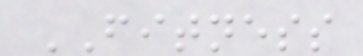FITNESS
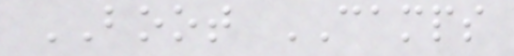BOOT CAMPS
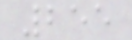255
